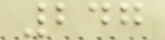247
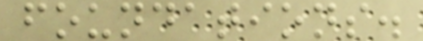foundations.
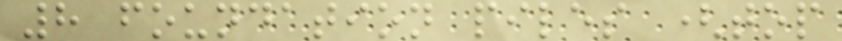8 foundation piles (top
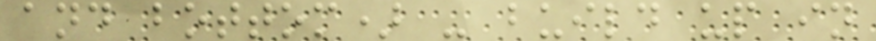and bottom) - build up in
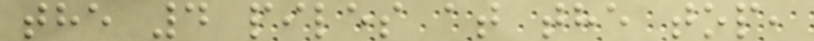the 4 piles at the top,
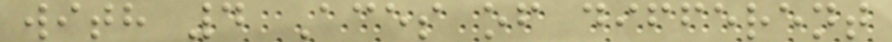with 4 Aces of different
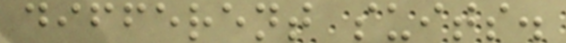different suits.
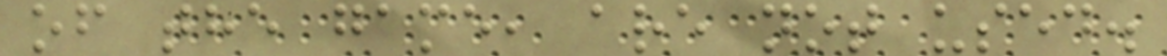of the game, are not used.
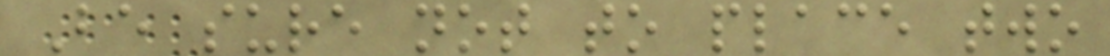Be sure not to place two
